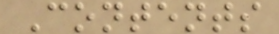Contents
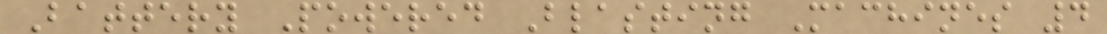Battery Powered Blasting Machines 4
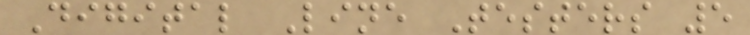Digital Line Testers 5
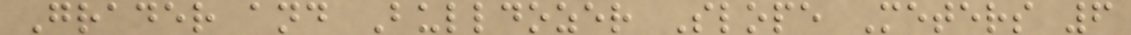Grader and Bulldozer Slope Meters 6
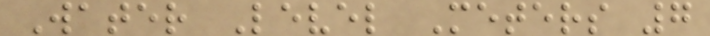Water Level Meters 7
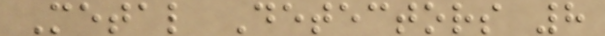Metal Detectors 8
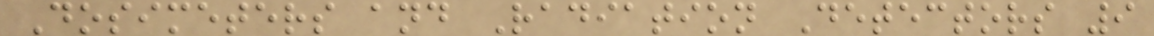Dosimeters and Radiation Detectors 9
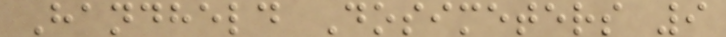Handheld Dosimeters 9
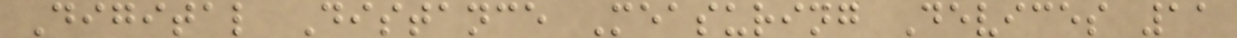Digital Distance Measuring Devices 11
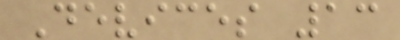Devices 13
